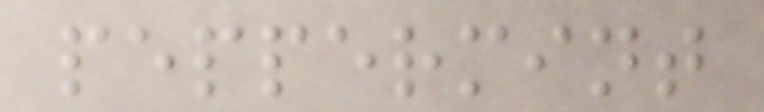peppermint
